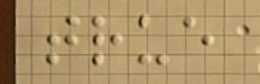true
